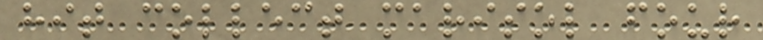hit collect marisol four
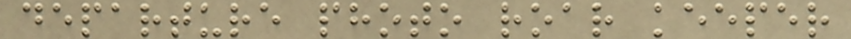departure photo roar keeper
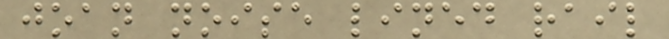joan noise lined rail
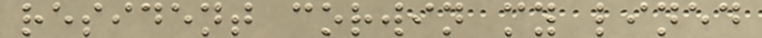resident corwin my lined
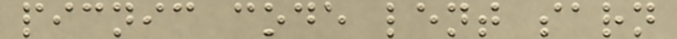picnic code lent sarn
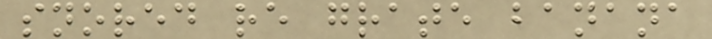snored re grate banana
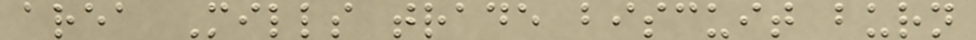area Mills trade biscuit burn
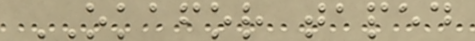OKAFOR taped
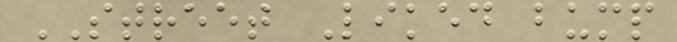STREET Liked bump
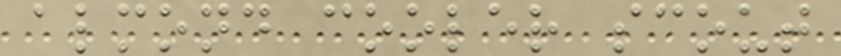almond cooler scout
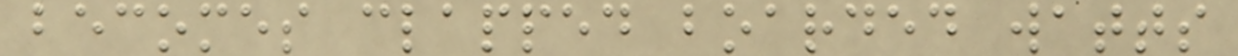becomes clapped boarded watts
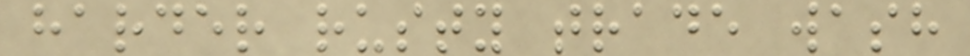harder rusty trade wash
